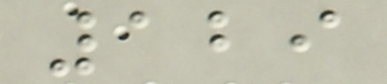129
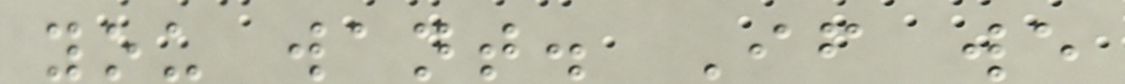you want. If we
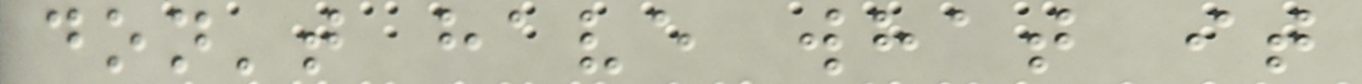don't have what it
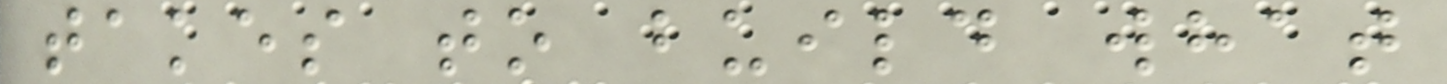takes to build what
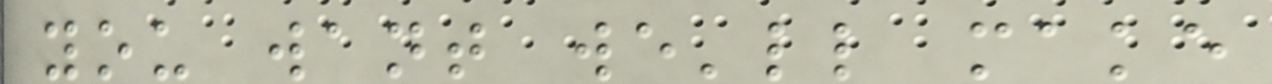you want we'll make
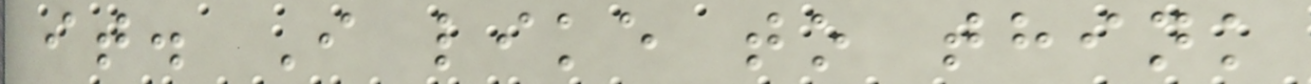it. I like to think
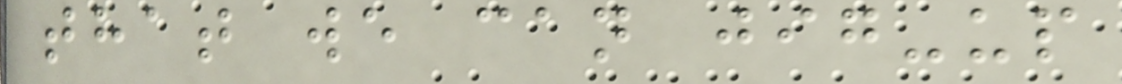that we can jig-up
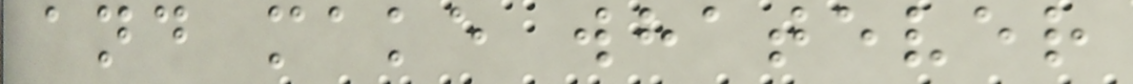and make whatever
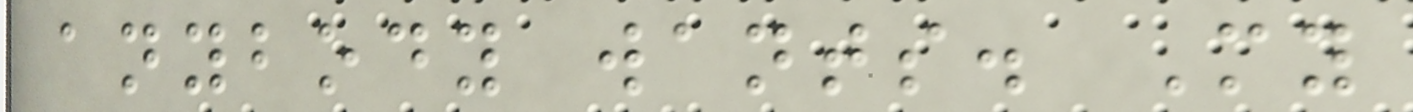anybody wants. My
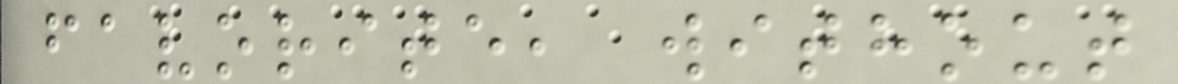favorite, without
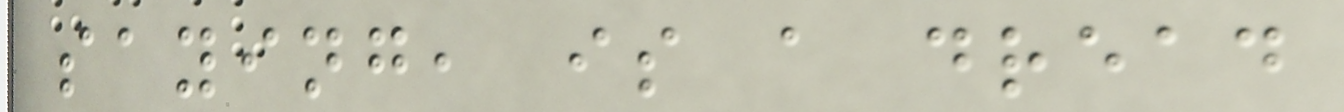saying, is a dread
